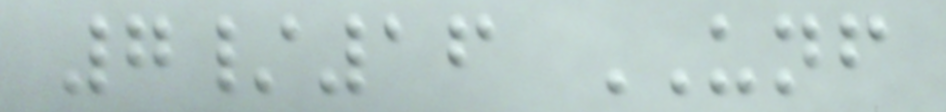7/16 UNF
